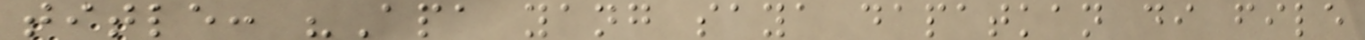title: "Apa yang saya dapatkan di file
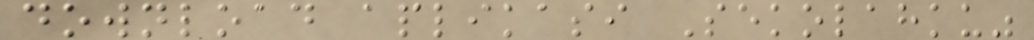download aplikasi Sekolahku"
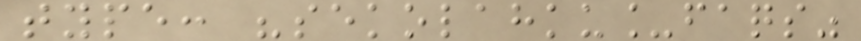type: "sekolahku_faqs"
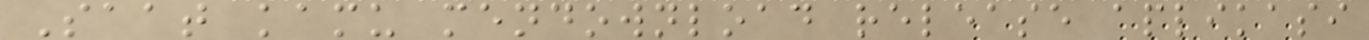Saat kamu mendownload release aplikasi
